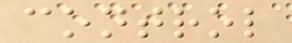control
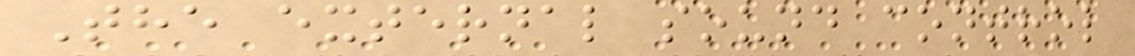The external sound control
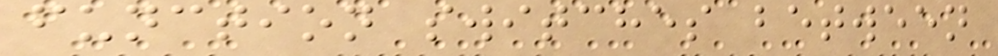function switches between
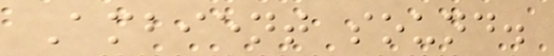Ambient sound.
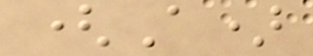(A)
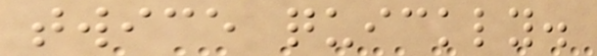twice quickly.
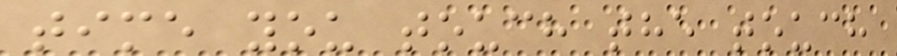time you touch the touch
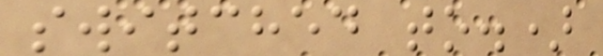switched to.)
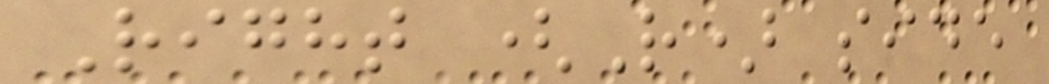Right (R) side
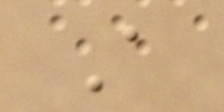A
